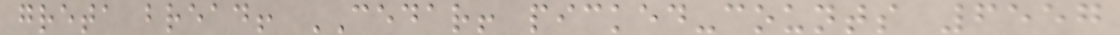greta bread! CEDAR! picked-counts 6557
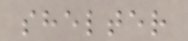shelter
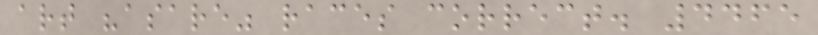art "asare" races correct. 4465
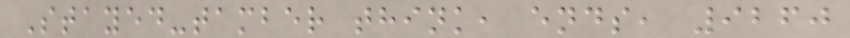Stayed-tamber think, ends, 9260
